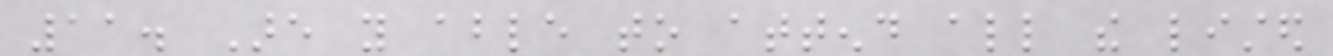11. Are you able to attend all the listed
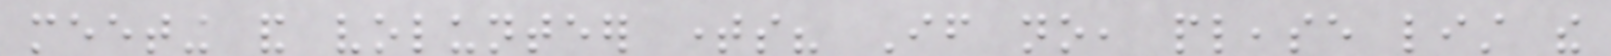meeting and volunteer times? If no, please list the
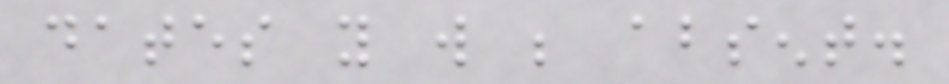dates you will be absent.
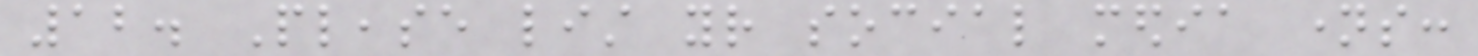12. Please list your social media names:
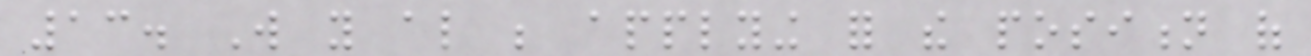13. Will you also be applying for the position of
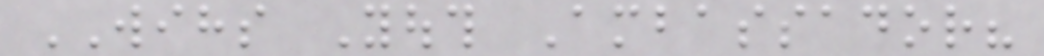WIHS Youth Ambassador?
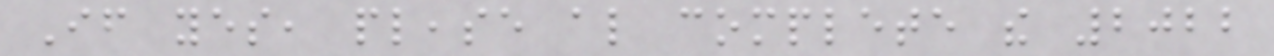If yes, please also complete the 2022
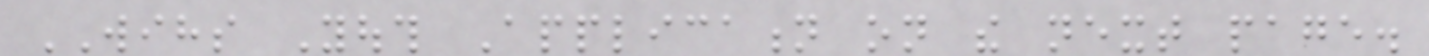WIHS Youth Application on the next page.
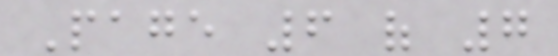Page 6 of 7
